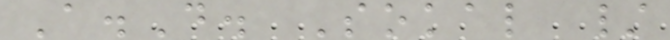A.D. Sokal /
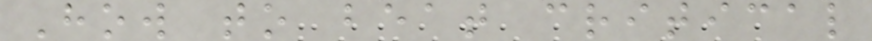How to beat critical
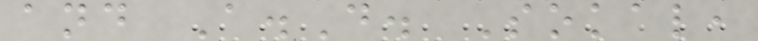and A.D. Sokal,
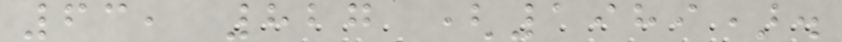63, 827 (1989).
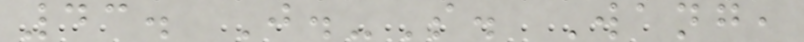43. J.-S. Wang,
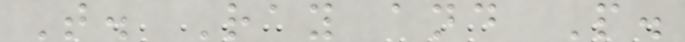T. Ray and P.
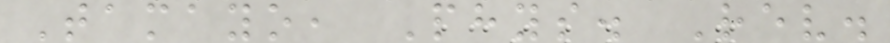Tamayo, Phys. Rev.
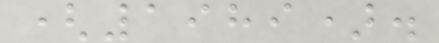(1989).
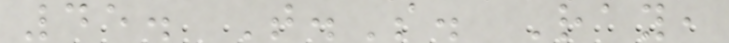45. T.S. Ray,
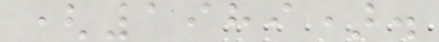(1989).
